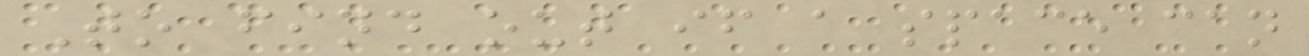To find out if a space can
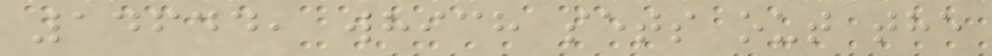14644, which sets out the
